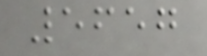5657
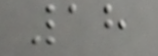18
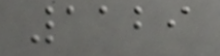1129
